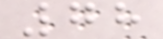78
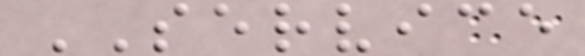SERVICE
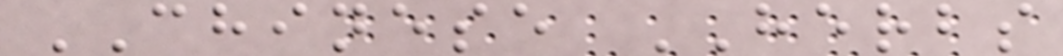CHINESE HERBS
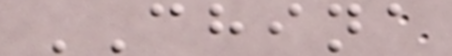CHINA
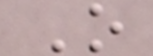O
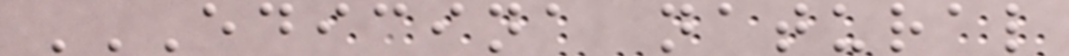EDICINA NATURAL
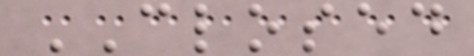CLOSED
